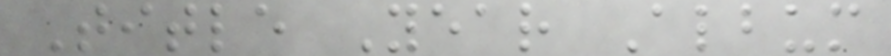Title Year Album
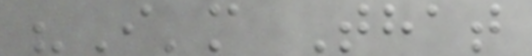"I'm That
